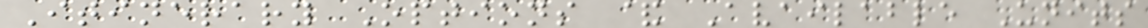Itinerary Options & Available Units
